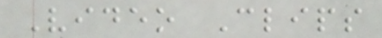Video Clips
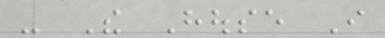- The House I
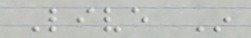Live In
